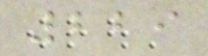229
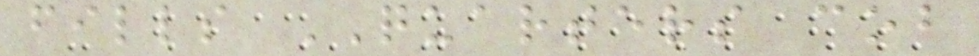fills QUARTERS cob
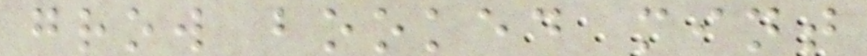grow booked mint
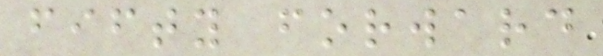fifty forward
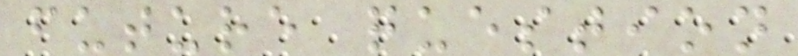future question
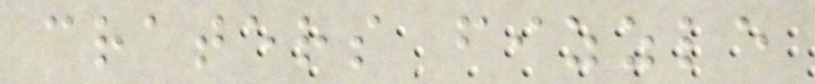craters fizzle
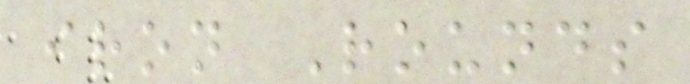iron Rounds
